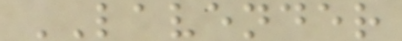LAVENDER
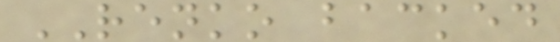RENKO backed
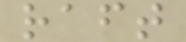raft
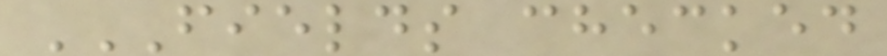FIELDS CHECKED
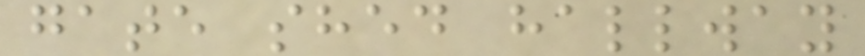gate shed hallway
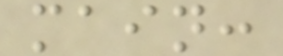main:
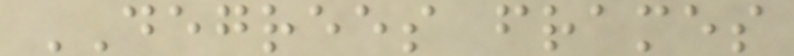DEGREES frames
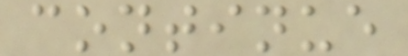continue
